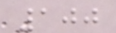100
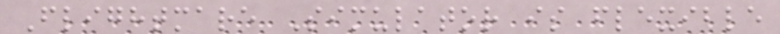Flightmare Simulator is flexible
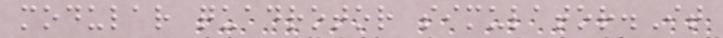modular quadrotor simulator.It
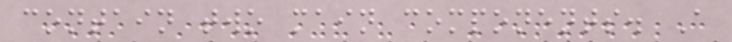contain two main components. A
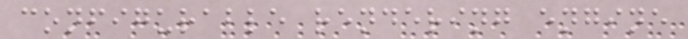configurable rendering engine
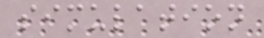simulation
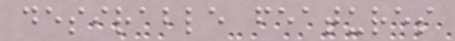desirable features
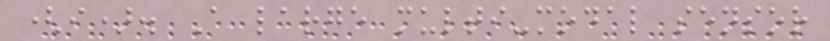(i). A large multi-modal sensor
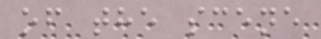of the scene
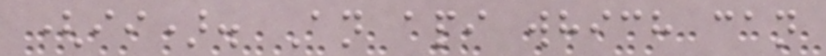(ii). An api which can
